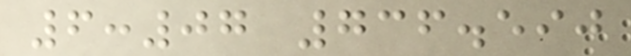6:07 736.590
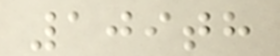109th
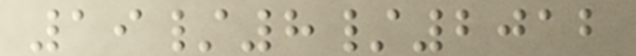19/8/2012
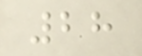28
